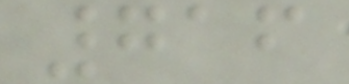716
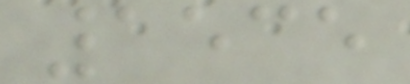1535
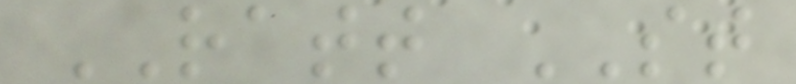RATT ST
